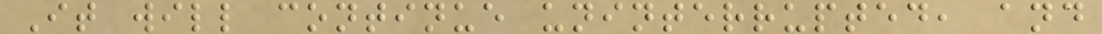It will continue uninterrupted, and
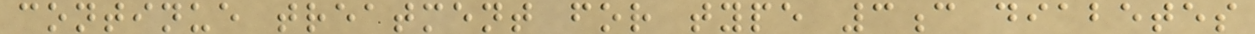continue treatment for type 3c diabetes
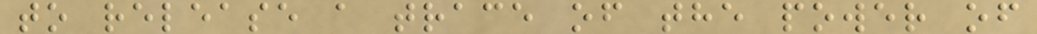to release a trace of the power of
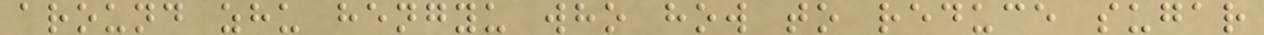around zhu hengyu who how to reduce sugar
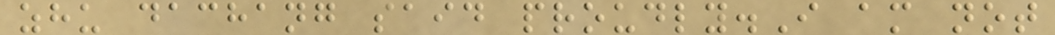zhu dachang said proudly.I am not
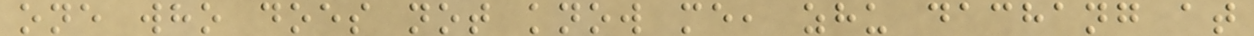one who does not know me, zhu dachang at
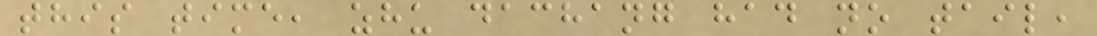this time, zhu dachang had no tail,
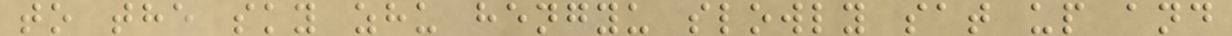to the sky zhu hengyu slowly sat up and
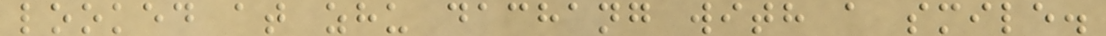looked at zhu dachang with a smile.
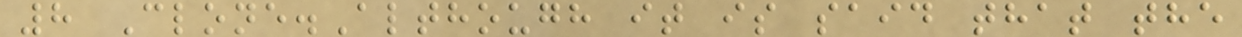8 Clone.Although it is said that the
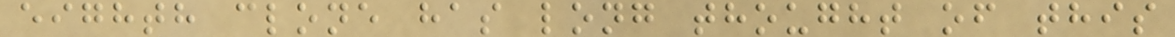eighth clone has long thought of this
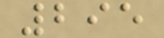295
